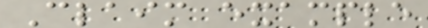Claim example
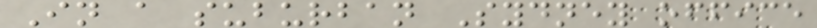In a suburban Sydney office
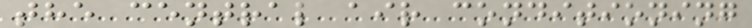the central air conditioning
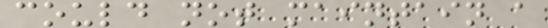could not maintain a
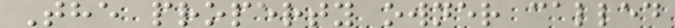The property owner called
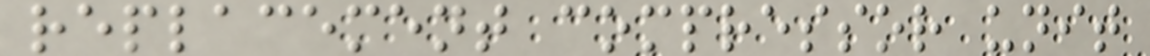replacement compressor unit
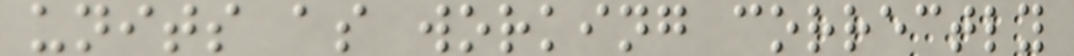units as working correctly
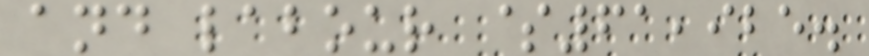and labour $61,925.
